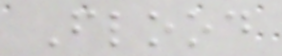Flood
